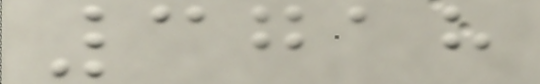3718
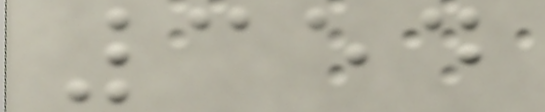354
